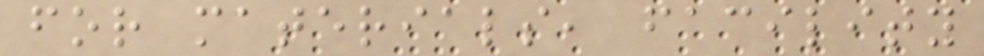for materials, facility
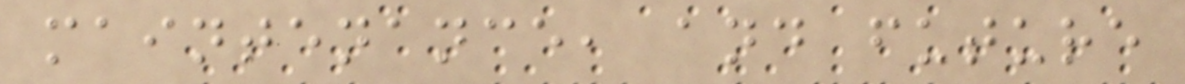maintenance, and future
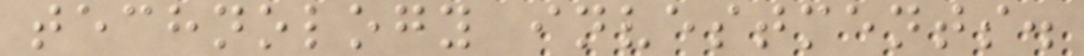technology investments.
